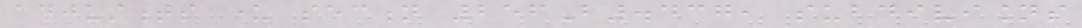adjustments under section 256B.437, subdivisions
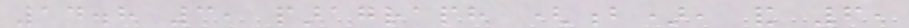14.8 3, paragraph (b), and 6,
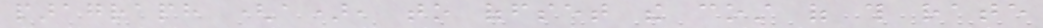paragraph (a), to offset the cost of this rate
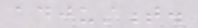adjustment.
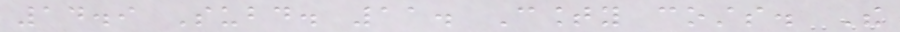14.9 Subd. 11. County costs. The
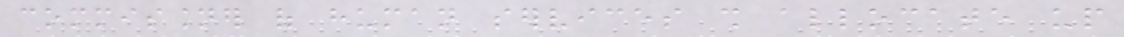commissioner of human services shall allocate up
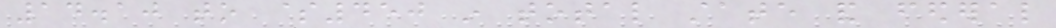14.10 to $450 in total state and federal
